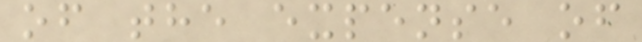of the expense of
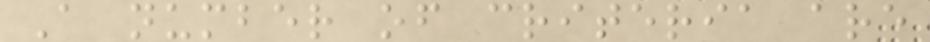A number of criteria are
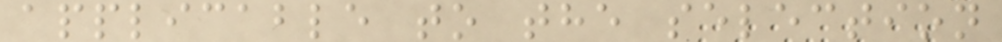applicable to the selection
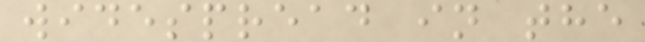widespread in the
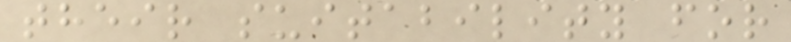their suitability for
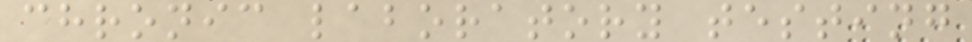chronic laboratory testing
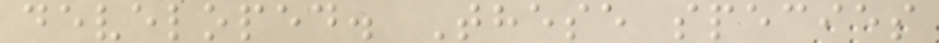developed. These species
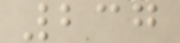237
